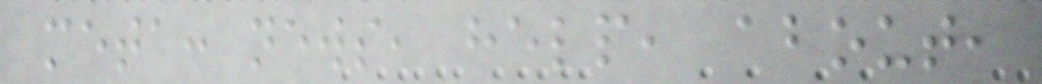meta: news, help, about,
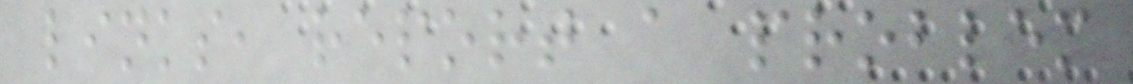links, report a problem
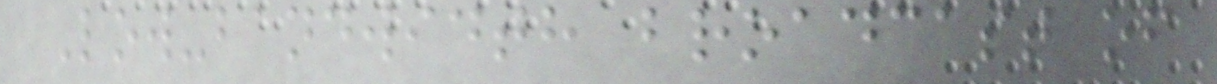Low-bandwidth broadcast of
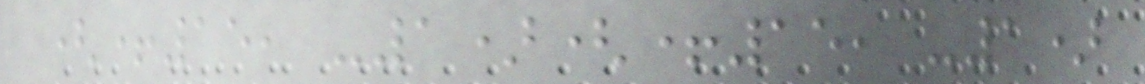(+15, -1)(+15, -1)
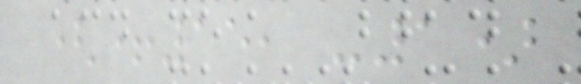(+15, -1)
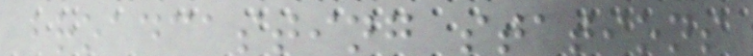broadcasting stations
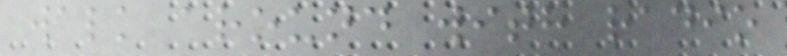walk around with radio
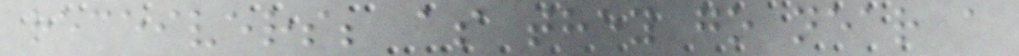receivers; as they go near a
